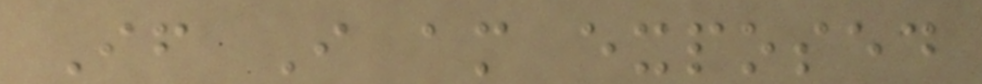If I am exposed
